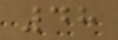48
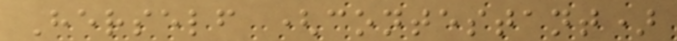Herself (contestant)
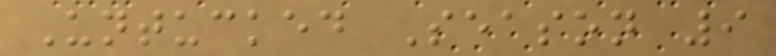Untucked Season 9
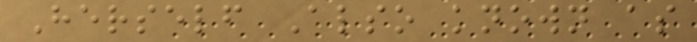Herself Also known as
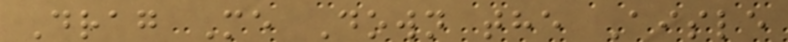Drag Me Down the Aisle
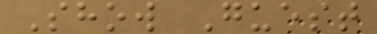Show Guest
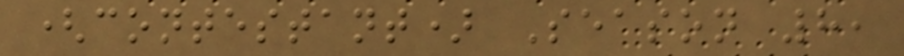(contestant) Season 8,
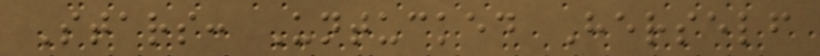Stars: Untucked Herself
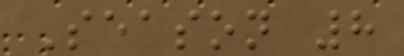Season 8
